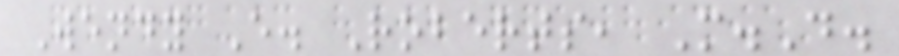Wendy E. Roberts, M.D.
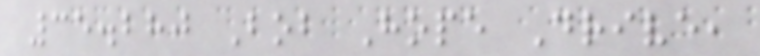35.280 Bob Hope Drive,
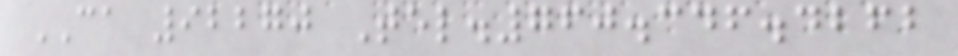CA 92270 Tel.760.346.4262
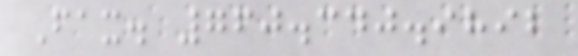Fax. 760.340.9892
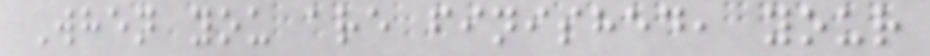When you are finished, your
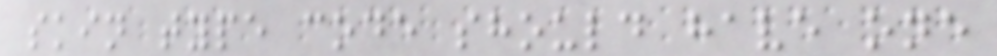skin type code should have one
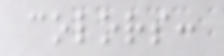colors:
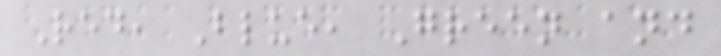Red, Blue, Green and
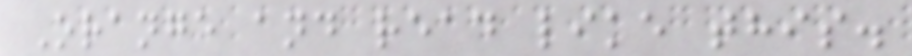Orange and read like this.
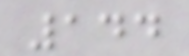144
